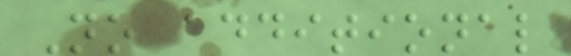No additional
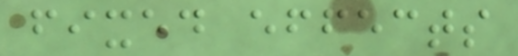fixed effects
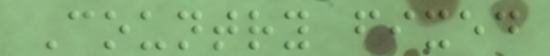Country fixed
